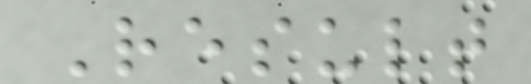Result
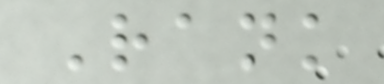Rank
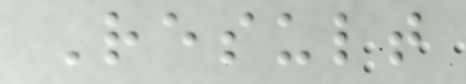Result
